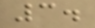3.
